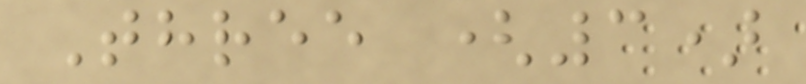Three (3)
